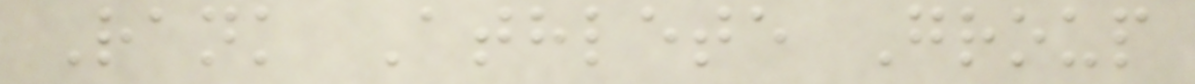Rank Athlete Group
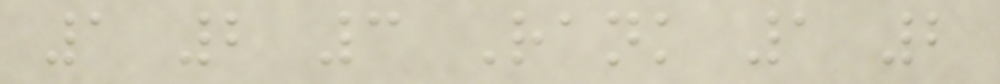1 2 3 Rank 1 2
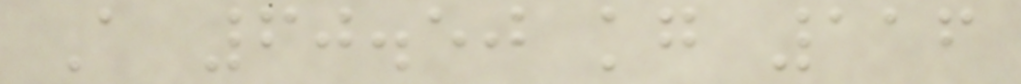A 60.50 kg 116
